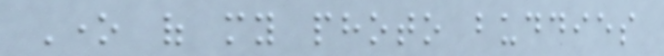One of my photo buddies
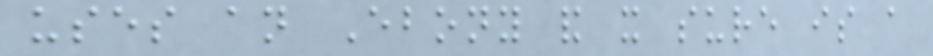uses an Ebony and it sure is a
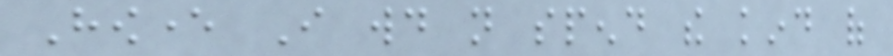However I would not spend the kind of
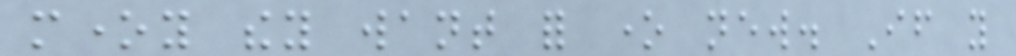money they want for one new. If you
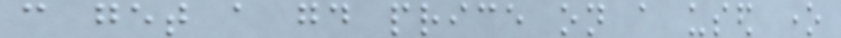can get a good price on a used one
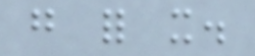go for it.
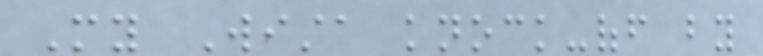My Wista knock-off by
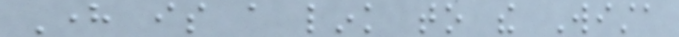Here is a link to the Wista
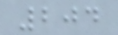204
